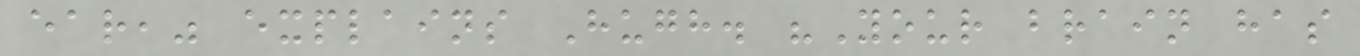ear," explains Hugh. "Your brain has
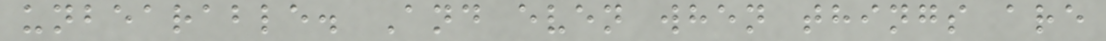unbearable. And even when things are
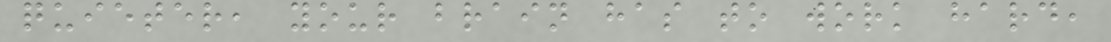quieter, your brain has to work hard,
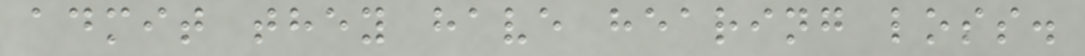admit they have hearing loss.
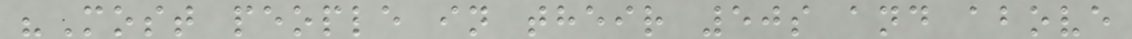"Most people in their 50s and above
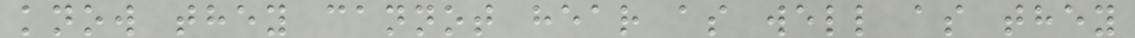know they cannot hear as well as they
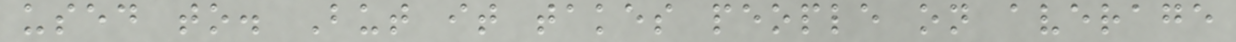used to. But it takes people on average
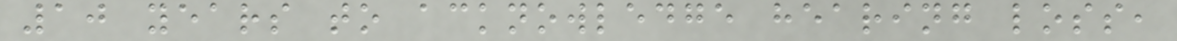10 years to acknowledge hearing loss,
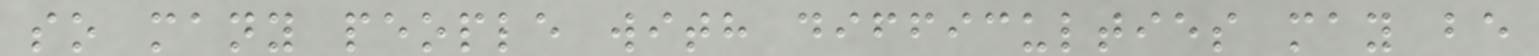so many people with difficulties may be
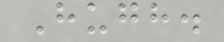Hugh.
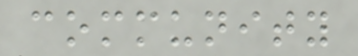community
